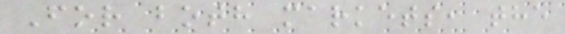For both markets, the
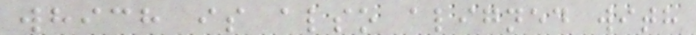which is also aligned with
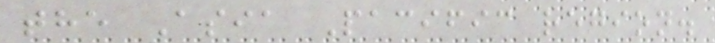the Asia Pacific region.
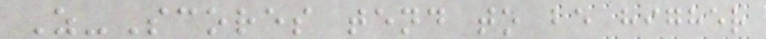Z-Scores tend to be higher
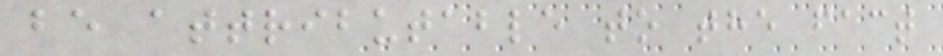be attributable to the fact
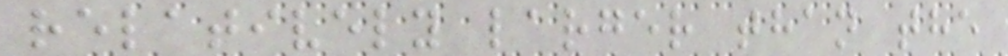relatively larger than the
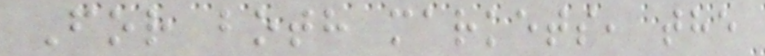For both markets, the
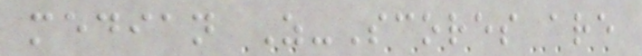median Z-Scores are
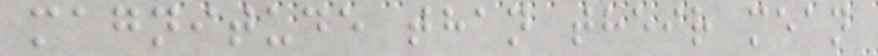magnitude than their mean
